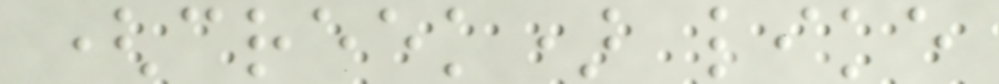(creek) like
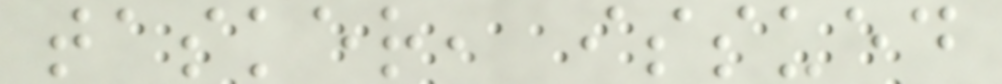tasker, issued
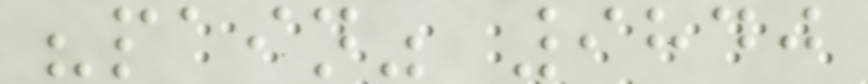"pain" 9840
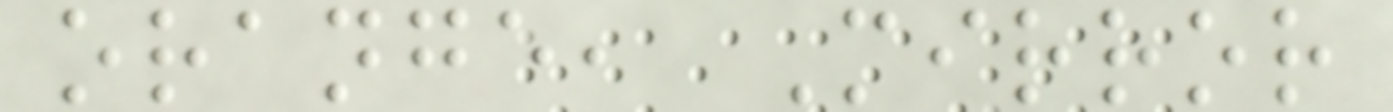orange, Mirror
